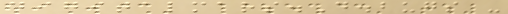digitalmars.D.bugs -
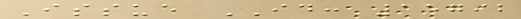Issue ID: 15792
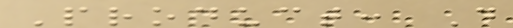Product: D
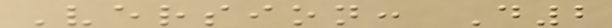Version: D2
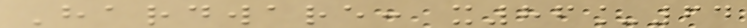Hardware: x86_64
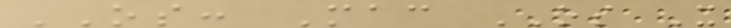OS: Mac OS X
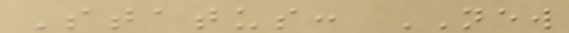Status: NEW
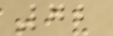72
